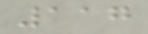117
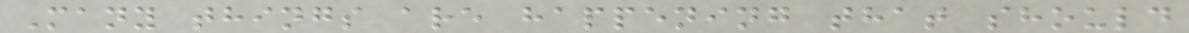Many things are happening that should
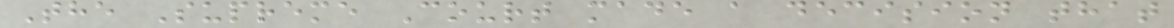The Supreme Court made a decision that
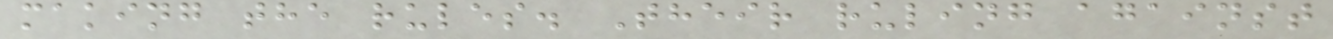making the rules. Their ruling against
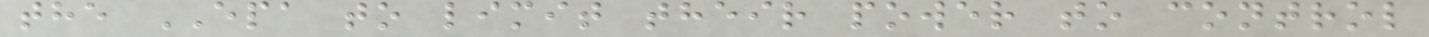the EPA to limit their power to control
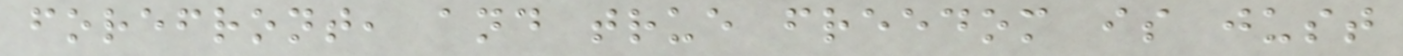forefront, and true freedom is just
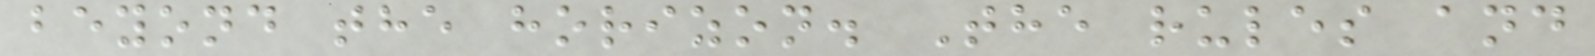beyond the horizon. The rules and
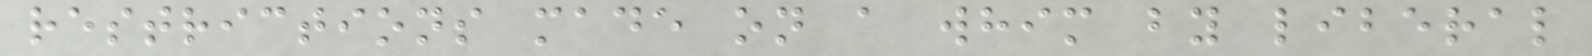restrictions made on a whim by liberal
